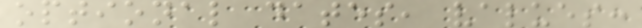optional dates, values:
